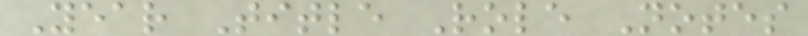Year Title Role Notes
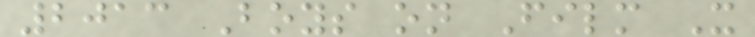2013 Boys on Film X
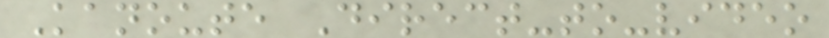Kanoute Direct-to-video
